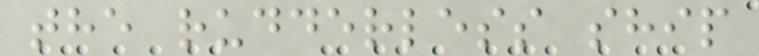the rudderless ship
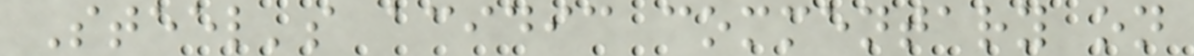Steel's acidic commentary on
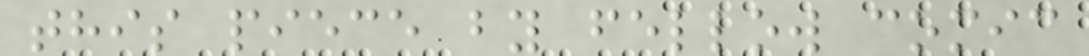this piece by fellow comic
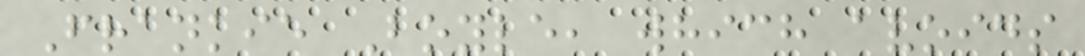Frankie Boyle, which avoids
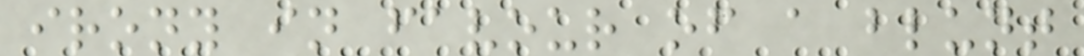irony in favour of a blunt
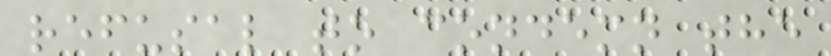refusal to condemn the
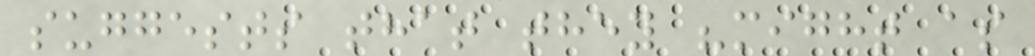suggests that they "might as
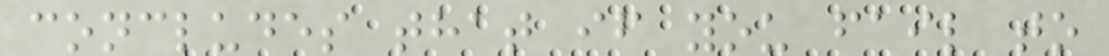concludes that if you fail to
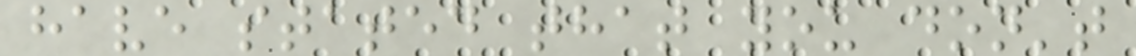have stated that you don't
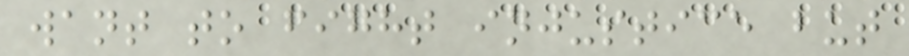want to fight injustice but
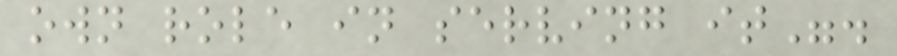own role in serving it".
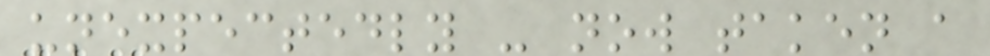unexpectedly - now taken a
